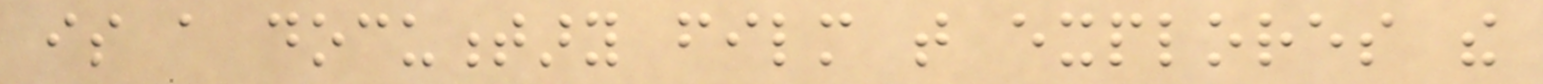is a documentary film that explores the
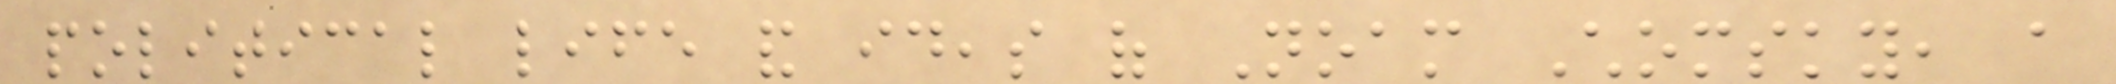political life and ideas of Noam Chomsky, a
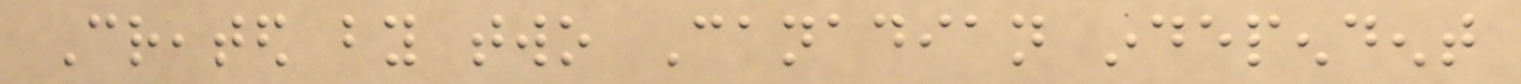Created by two Canadian independent
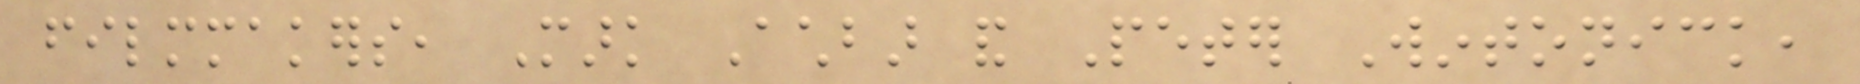filmmakers, Mark Achbar and Peter Wintonick,
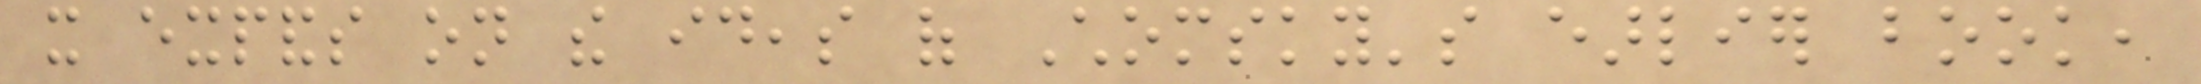it expands on the ideas of Chomsky's earlier book,
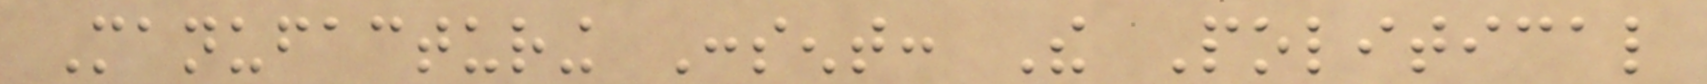Manufacturing Consent: The Political
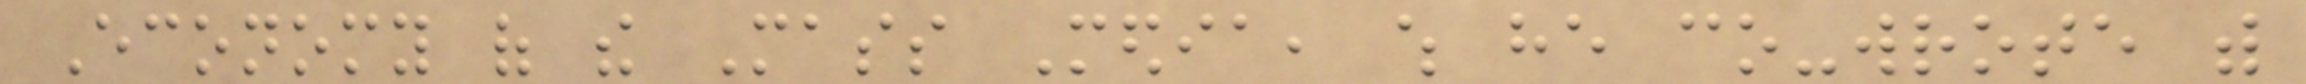Economy of the Mass Media, which he co-wrote with
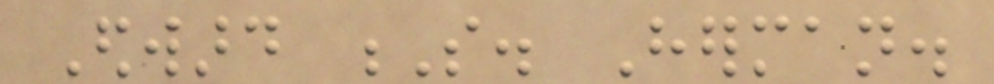Edward S. Herman.
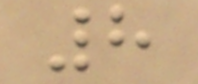8
